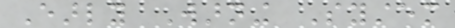Early Warning System
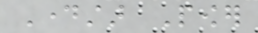Daystar Power
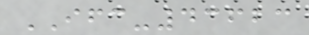IFC-43623
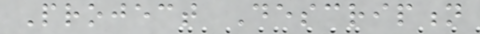Project Description
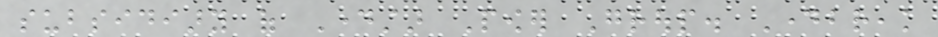subsidiary of Daystar Power Group. Daybreak
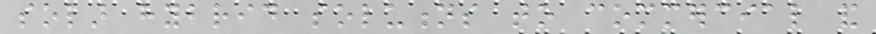solar hybrid solutions to commercial and
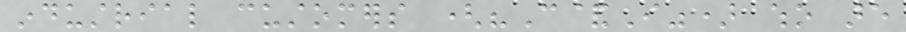industrial customers ("C&I") who are
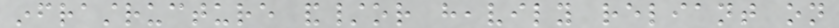infrastructure and/or heavily reliant on
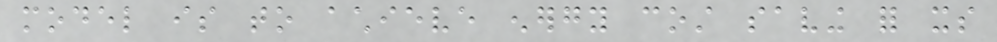model is to achieve energy cost saving for its
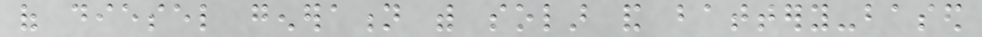of diesel generation with solar and battery-based
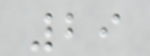29
